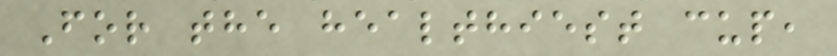For the healthiest cup,
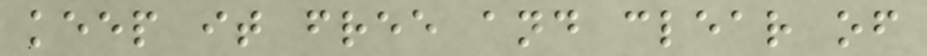keep it free and clear of
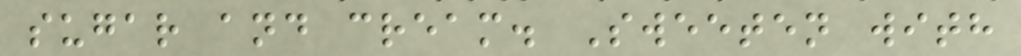sugar and cream. Sweeten with
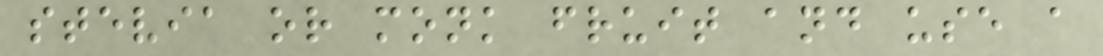stevia or monk fruit and use a
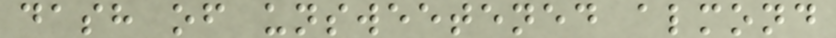dash of unsweetened almond
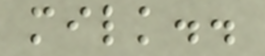milk..
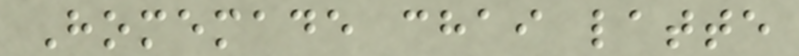Homemade chai latte
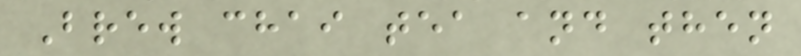Brew chai tea and then
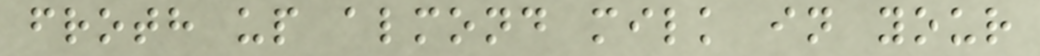froth up almond milk in your
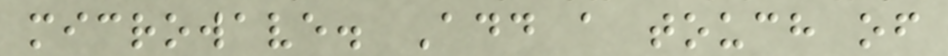microwave. Add a touch of
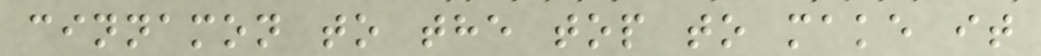cinnamon to the top to make it
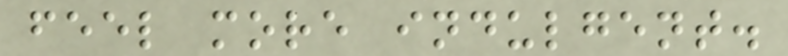feel more indulgent.
